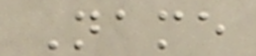Name
